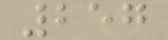257
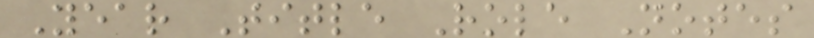Year Title Role Notes
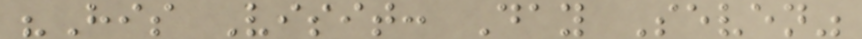"His Visit: Day Seven"
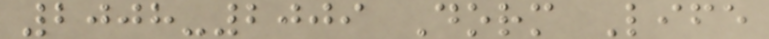2008-2009 Dorm Life
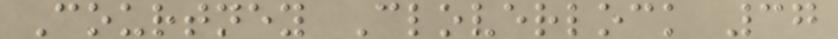Courtney Cloverlock 37
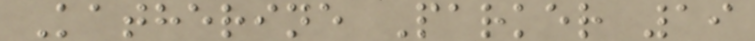Katherine Parker 19
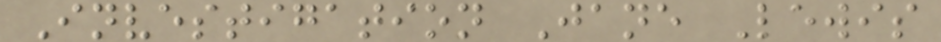Investigation Jane Lewis
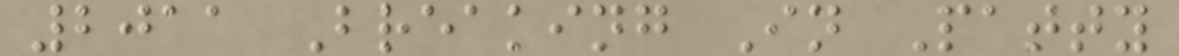2011 Breaking In Patty
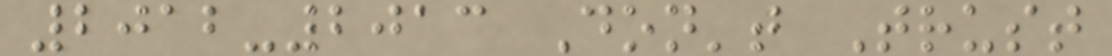2012-2013 Don't Trust
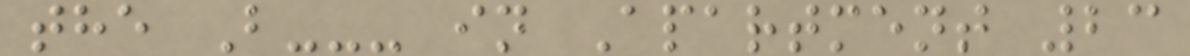the B--- in Apartment 23
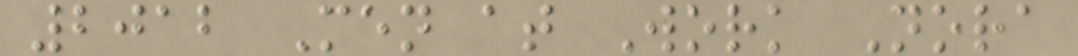2012 Men at Work Nora
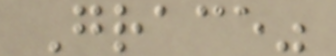Grace"
